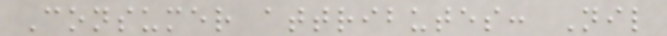Consumer attributes: Nil
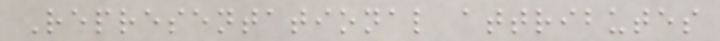Representational attributes
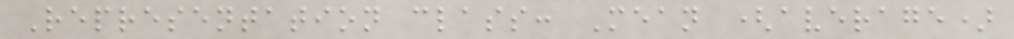Representation class: Mean (average)
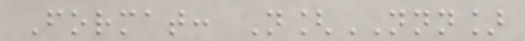Format: N[NNN]
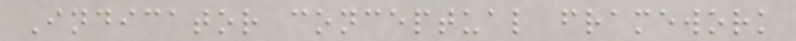Indicator conceptual framework
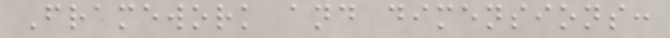Framework and dimensions:
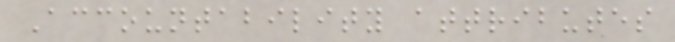Accountability attributes
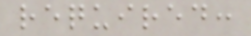required:
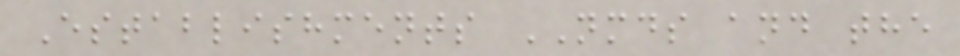Establishments NMDS and the
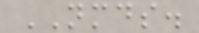NMDS.
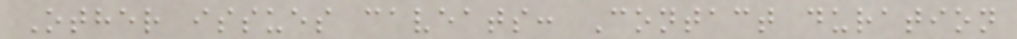Other issues caveats: Contact duration
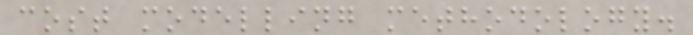cost modelling methodology.
